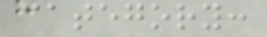category:
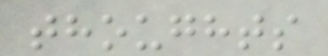thoughts
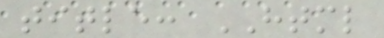title: HTML
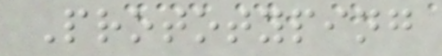Prototyping
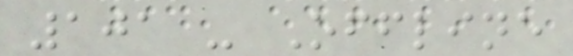101 - Offline
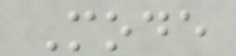Mode
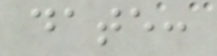date:
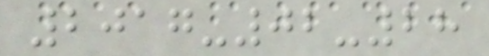2017-02-28
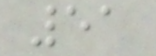51
